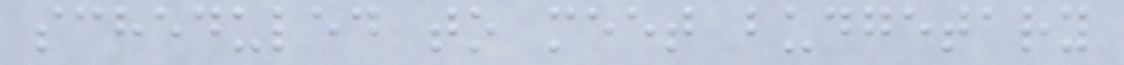scheduled to meet budgetary
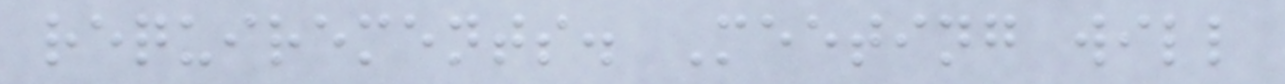requirements. Meeting will
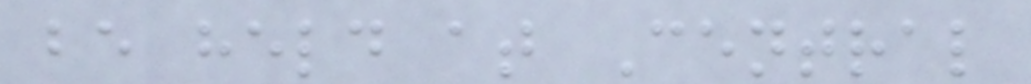be held at Central
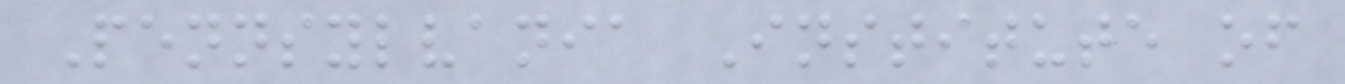Pennsylvania Institute of
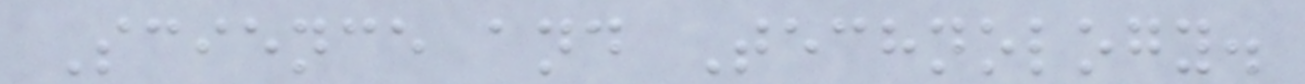Science and Technology.
